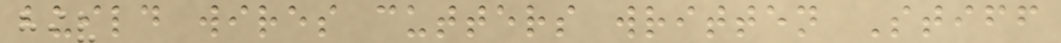build wires cutters written Stiff
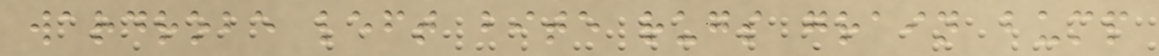wardrobe left bite rugs grain bump
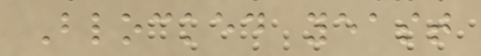Blocked yeast
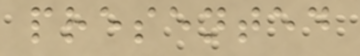presented
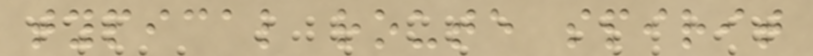typical route spirit
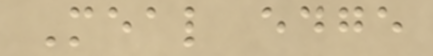Meal edge
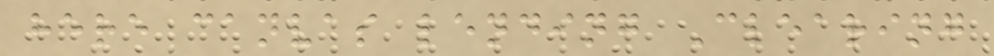here canvas lending Clearing
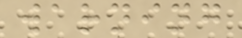warning
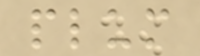plum
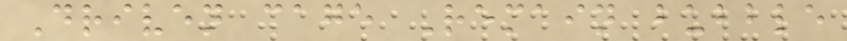Driven cage Remain bubble
